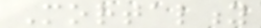Mortality
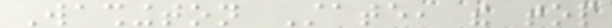Washington State, the top
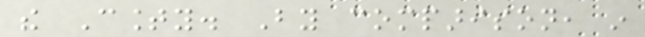the County. By comparison, in
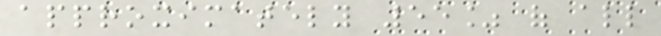approximately 55% of all
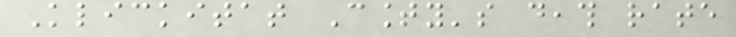Klickitat County's death rate
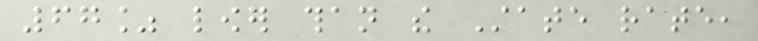67% lower than the State rate,
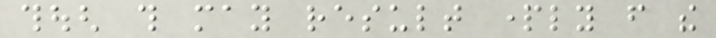though this may result partly from the
